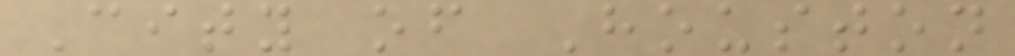City of Houston
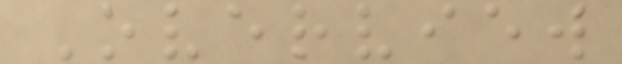Overview
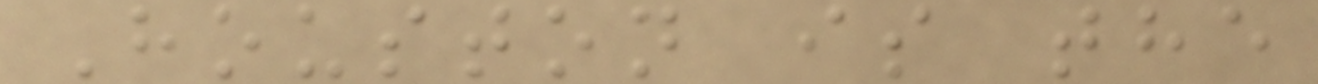Houston is the
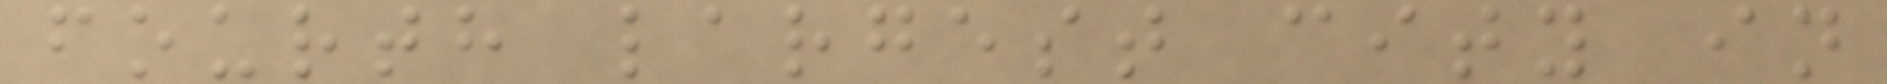fourth largest city in
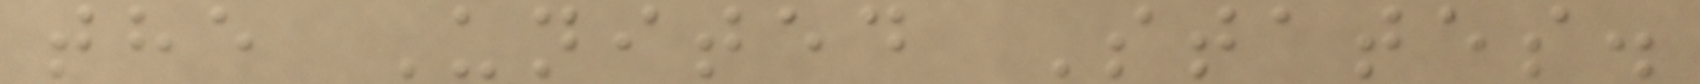the United States.
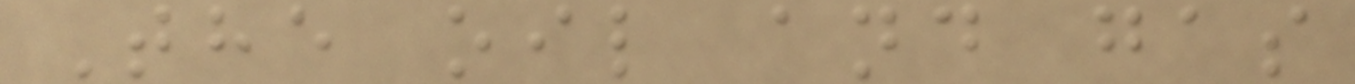The oil and gas
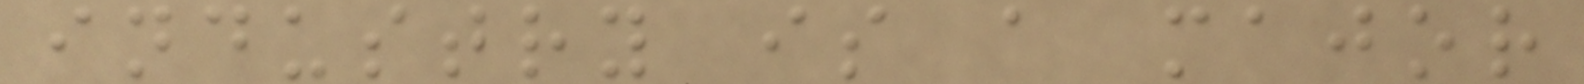industry is a major
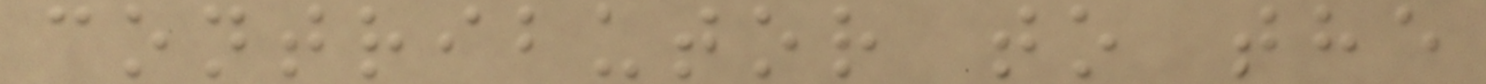contributor to the
